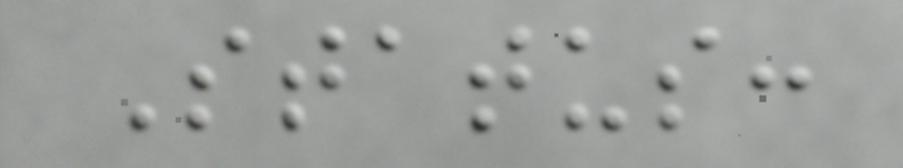Status:
